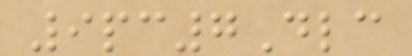9pc7Dlc
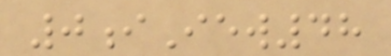0iIew48
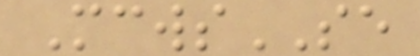McwsSE
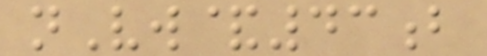nVw&43b
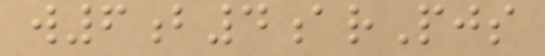w6b4arPjs
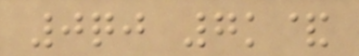0qj 7k&
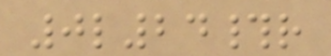0l24#r
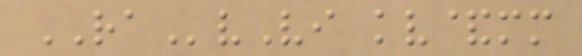RAvVi kv&mm
